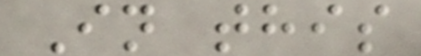In this
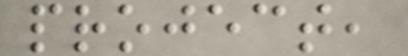project,
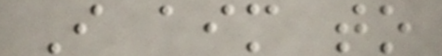I aim to
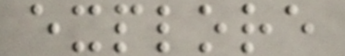explore
